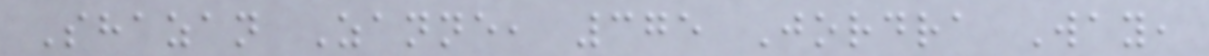Shazan Zanne, 375 Jordra Way,
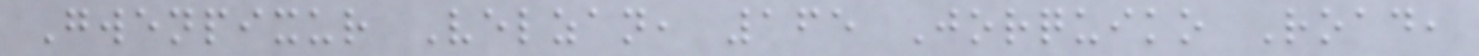Gwenpixur Velzan, 165 Jorquiko Road,
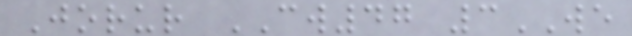Jorur CW47 3WE
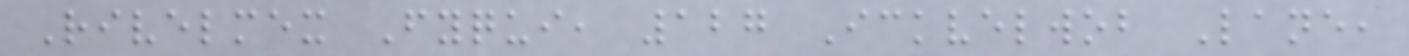Rivelmex Fyqui, 127 Ickvelwob Lane,
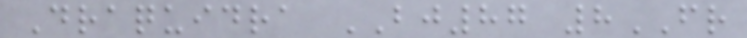Draquidra BJ87 8FR
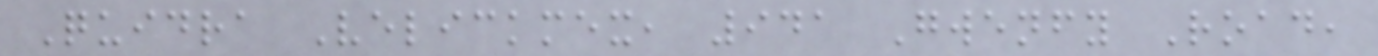Quidra Velickmex, 941 Gwenfy Road,
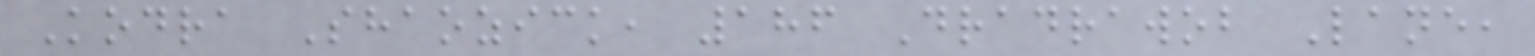Kodra Shaozick, 186 Dradrawob Lane,
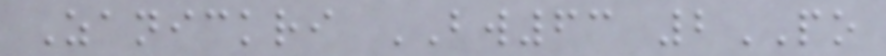Zanickri BW63 2PO
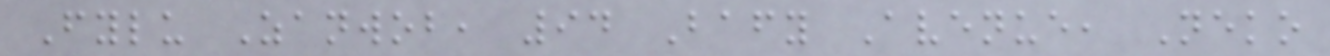Fylu Zanwob, 94 Bafy Avenue, Neko
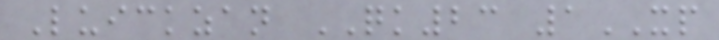Luickzan QK23 1XP
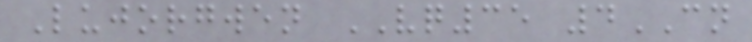Lujorgwen VQ35 4CN
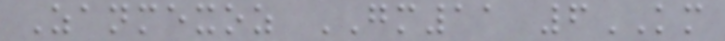Zanmexoz GM11 6KM
